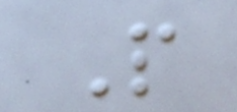P
